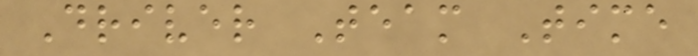Driver Team Time
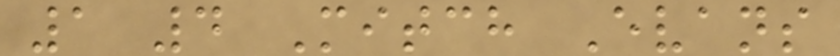1 4 Mitch Evans
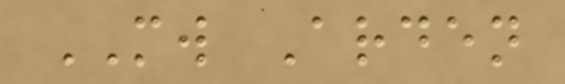MW Arden
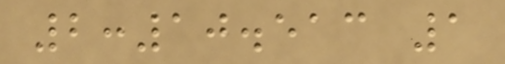2:10.513 1
